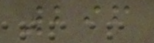296
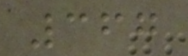367
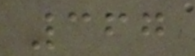367
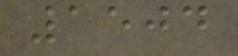1504
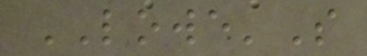LOWE'S
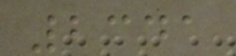2341
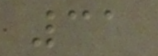31
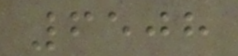6508
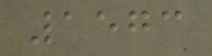1573
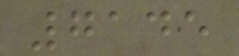7145
